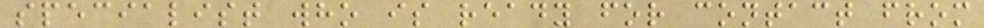specialist who is ready for contact from
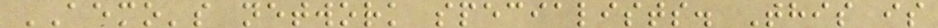AEMO's network specialists. This is
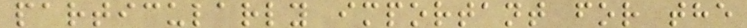particularly important for the
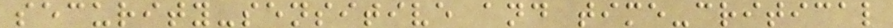security-sensitive and time-critical
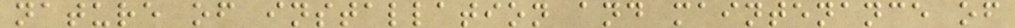nature of installation and maintenance of
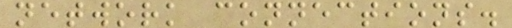network connections.
